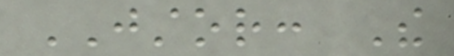JSTOR: The
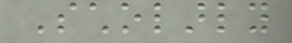Scholarly
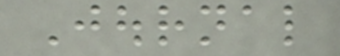Journal
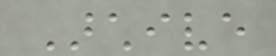Archive
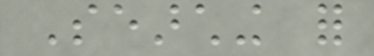Searching for
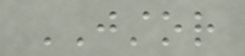JSTOR
